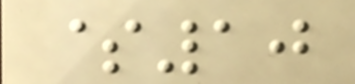$10
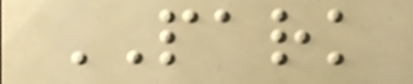PARK
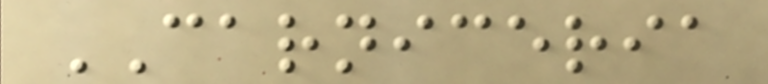CARNICERIA
